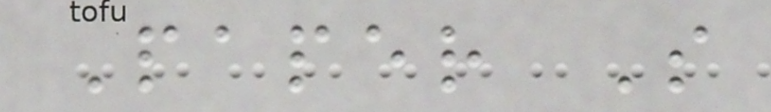Paper S
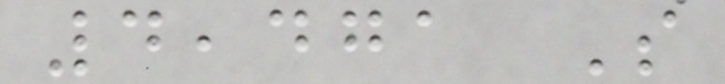4,471 S
